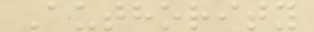Authority
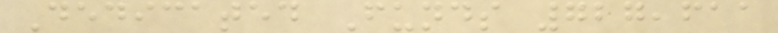Dedicated Funds 727,611
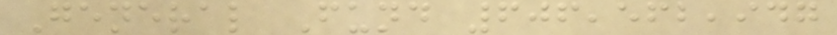General Fund 606,562,947
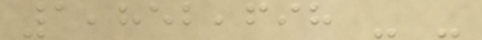1,852,698 - -
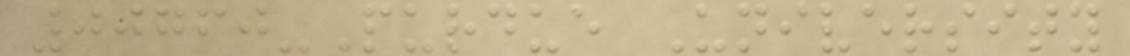00760-Purdue University
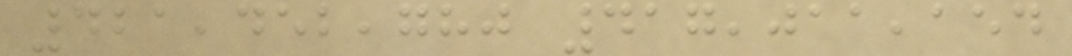421,452,780 417,011,154
